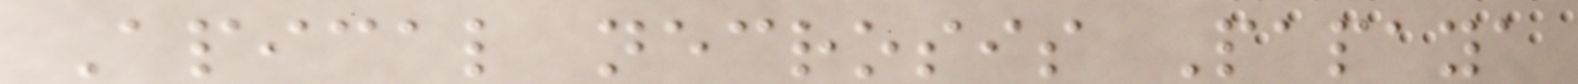Apical necrosis Papaya
